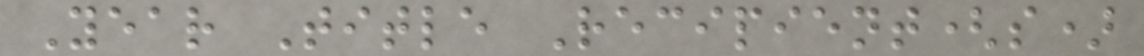Year Title Recipient(s)
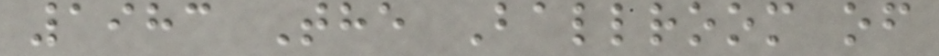1983 The Ballroom of
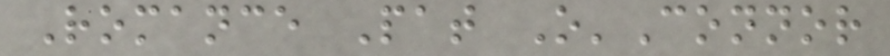Romance Pat O'Connor
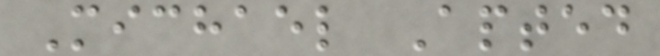Michael Apted
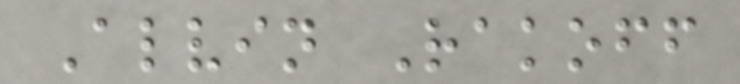Alvin Rakoff
